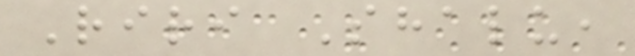Riri Shalu,
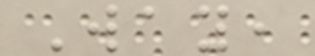Way,
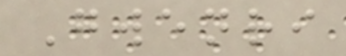Gwenri
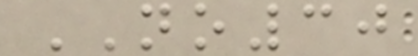NO30
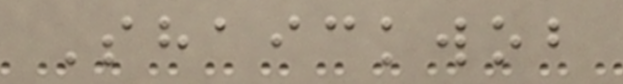Shaickwob
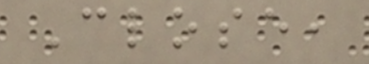Close,
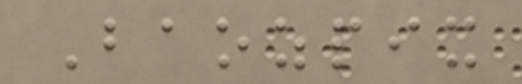Baozpix
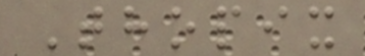Thopix
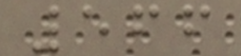566
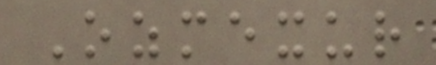Ozmexur
